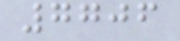7706
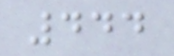444
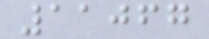11067
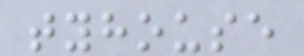tyhouse
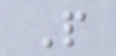P
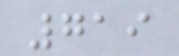719
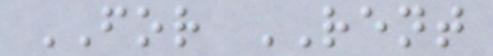FOR RENT
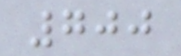700
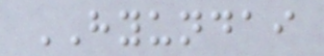HYUNDAI
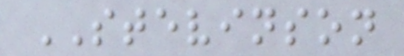STEVINSON
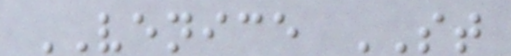VENICE ST
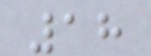18
